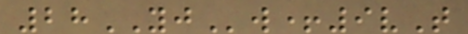28YJw+9vT
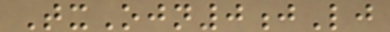TxOjn0jLj
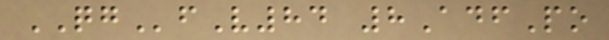QGfV84 8AdfPo
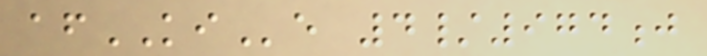afKIe 4/974j
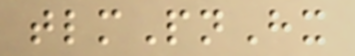tlmPnHx
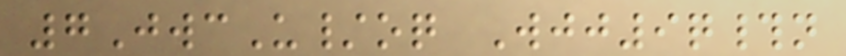7JwcU/oq Wjj9q#n
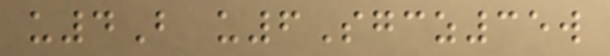u4B u6Sgcz35w
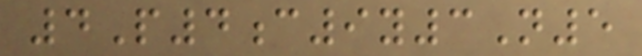4P4c9y3N5
